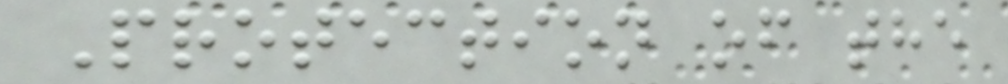Protection of the
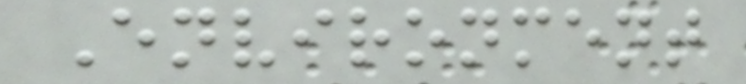Environment
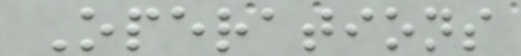Operations
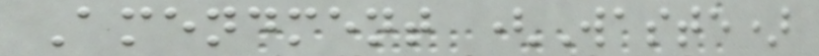Amendment (Waste)
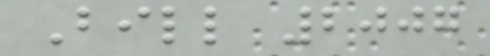Bill 2007
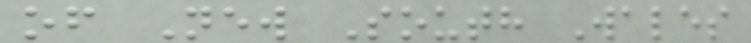of New South Wales
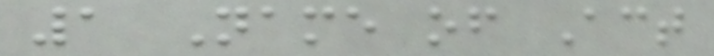1 Name of Act
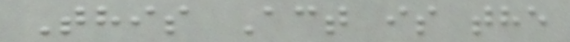This Act is the
